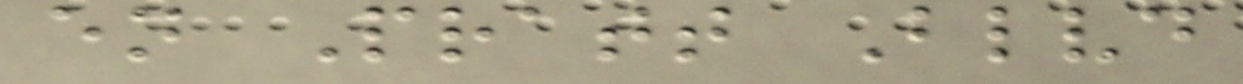en Pratt Blvd
